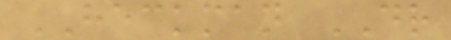HECKMAN DR
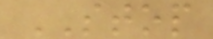STOP
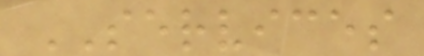SERVICES
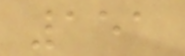151
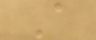A
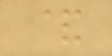&
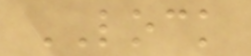LOCK
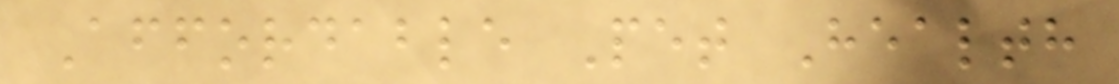Affordable Pet Health
